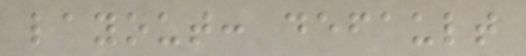layout: default
